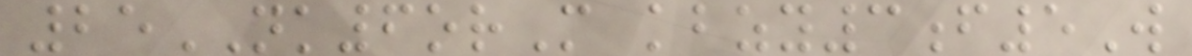25NK6orM kbzy3f5W
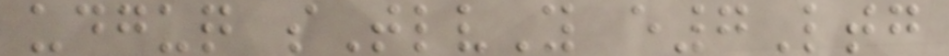udguq sTlvY e7Ltg
